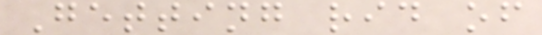Getting rid of
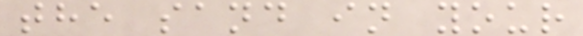the sand in your
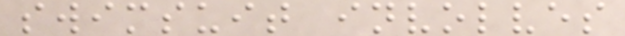swimsuit involves
